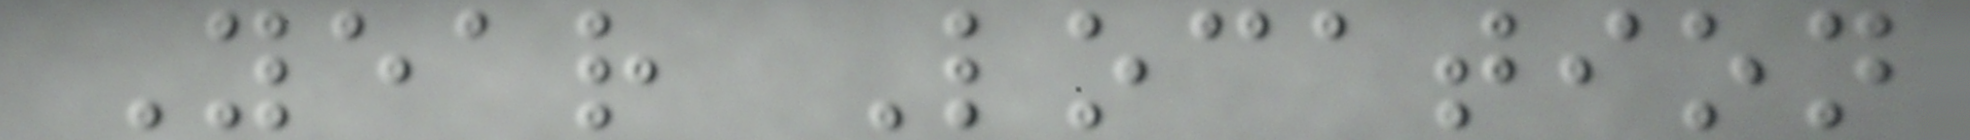Year Location
